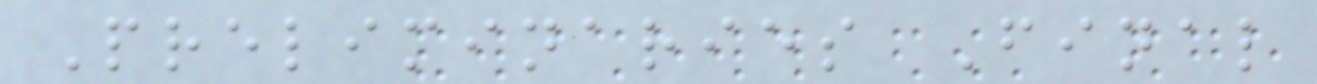Preliminaries Final
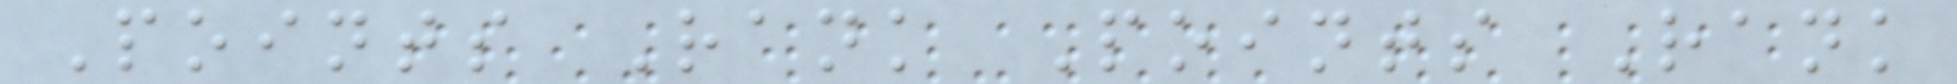Points Rank Points Rank
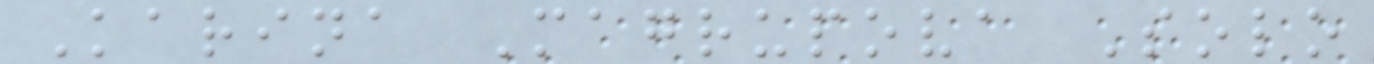Karina Magrupova Solo
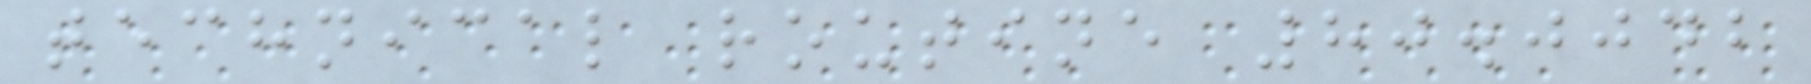technical routine 80.0042
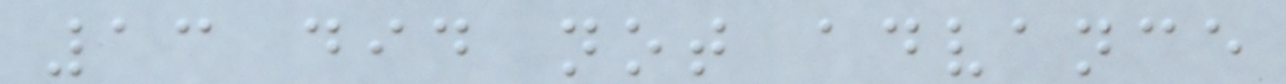13 did not advance
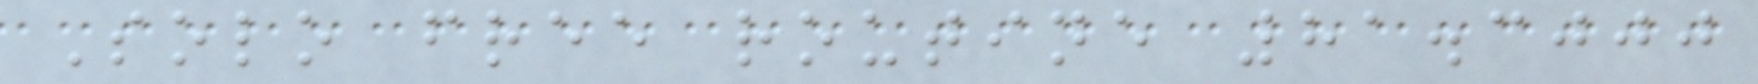Solo free routine 81.3000
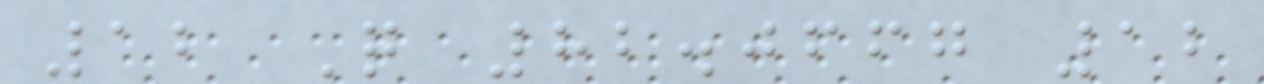12 Q 82.0667 12
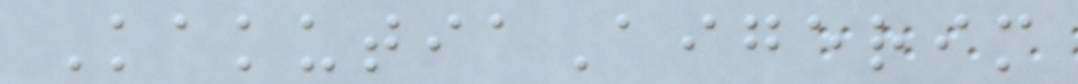KakutiaAigerim
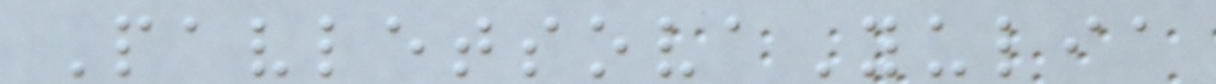PavletsovaYulia
